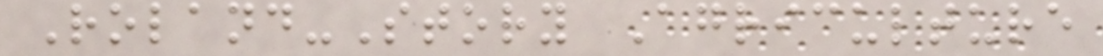Roland-Story Agriculture
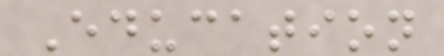Education
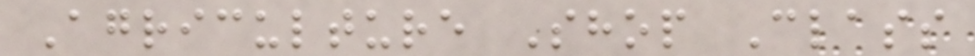Agriculture Shop Class
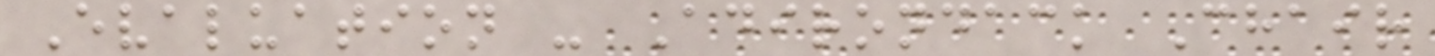Evaluation - Adirondack Chair
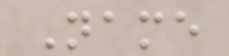Name
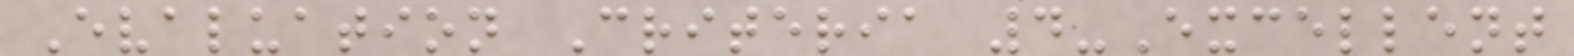Evaluation Criteria 4-Excellent
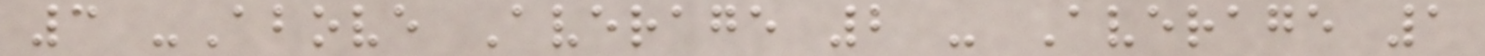3 -Above Average 2 - Average 1
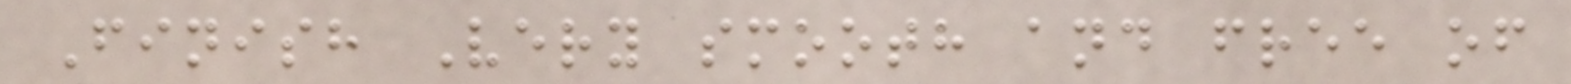Finish Very smooth and free of
